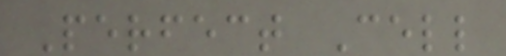Perfect Cell
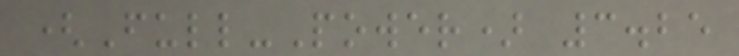(Full-Power) 3.25
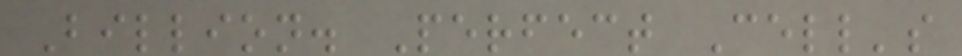Billion. Perfect Cell's
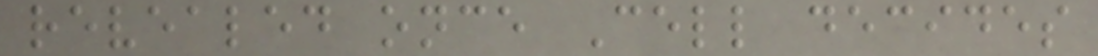revealed once Cell decides
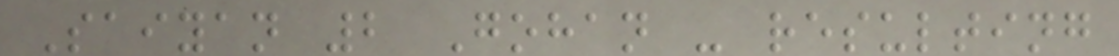Saiyan 2 Gohan - resulting
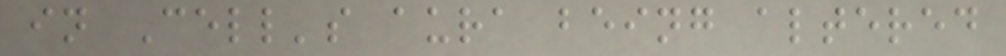in Cell's aura being altered
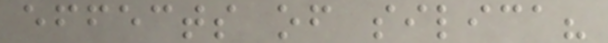effects of silica?
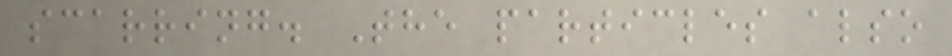scarring. The particles also
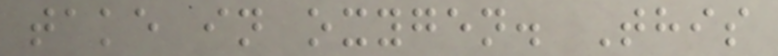take in oxygen. This
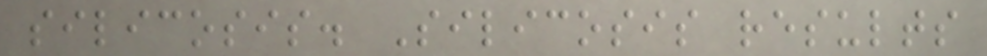silicosis. Silicosis results
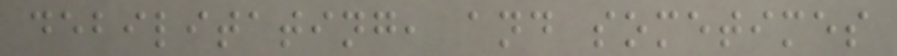debilitating, and sometimes
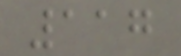117
